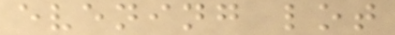evening lot
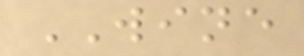WINE
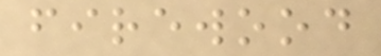firewood
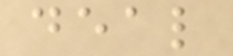deal
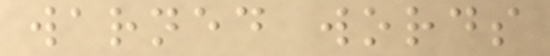warned words
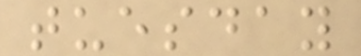tuesday
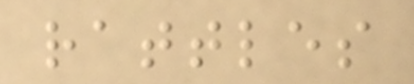rattles
